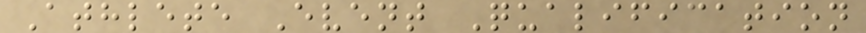Athlete Event Qualification
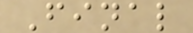Final
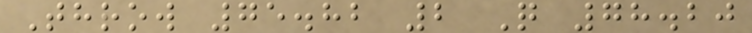Throw 75.82 2 Q 78.20
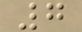7
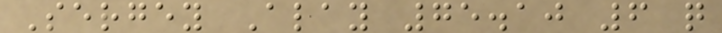Sergey Alay 75.10 6 q
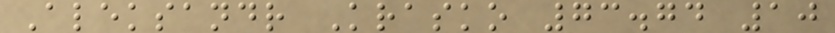Aleksandr Krasko 73.74 10
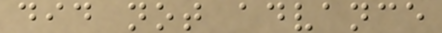did not advance
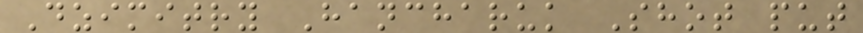Dzimitry Hancharuk Shot put
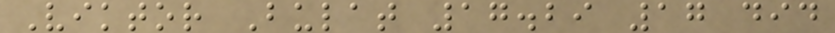Viktor Bulat 17.29 17 did
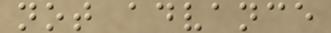not advance
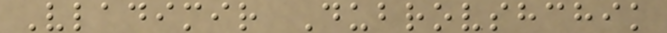Vladimir Dubrovshchik
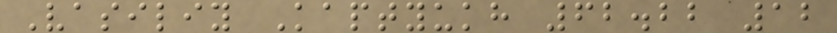Vasiliy Kaptyukh 62.22 12
